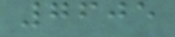7605
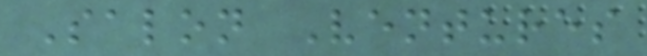Salon Ventures
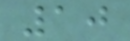10
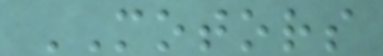MOTORS
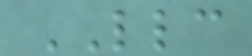LLC
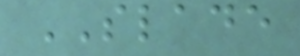SLADE
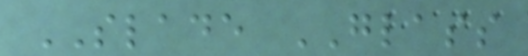SLADE GLASS
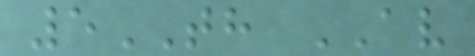5TH AV
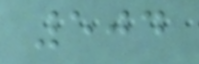504
